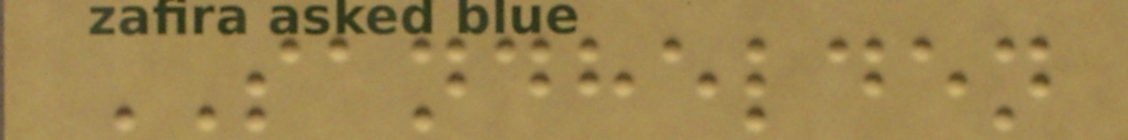SANDHELDEN
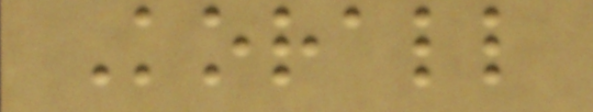Korall
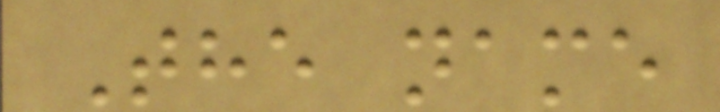The name
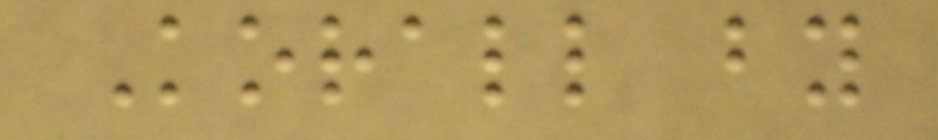Korall by
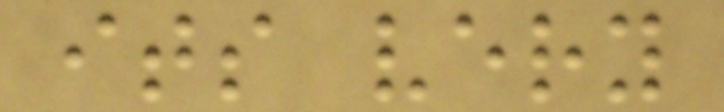its very
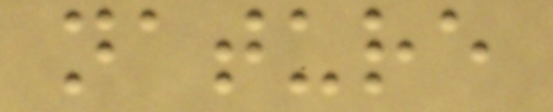nature
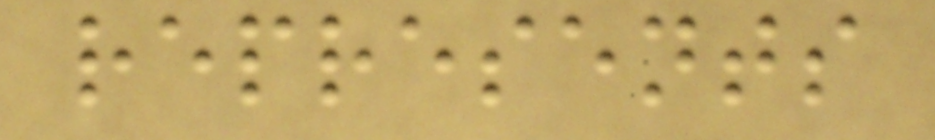represents
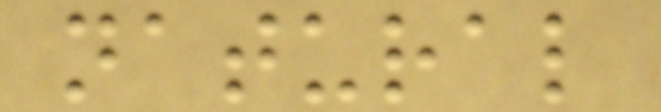natural
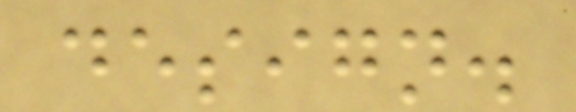design.
